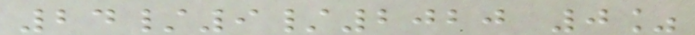24/9/2020 0%
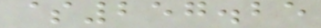$257.25
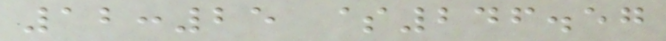12:25 $246.57
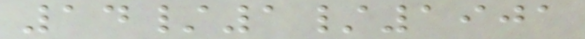14/1/1901
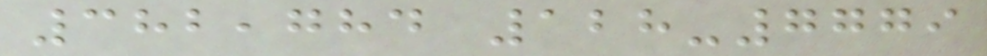382,784 128-7779
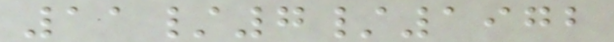11/7/1972
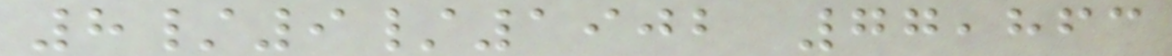8/9/1902 77,863
